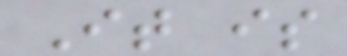It is
